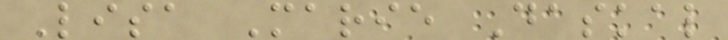Lisa Marie Daskal
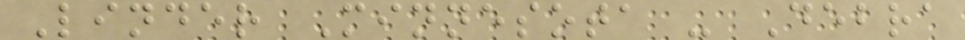Linder Minnesota - Debra
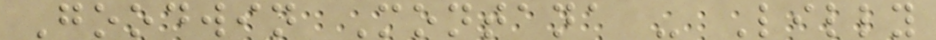Goodwin Montana - Lilly
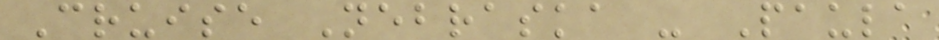Cruise Nebraska - Paula
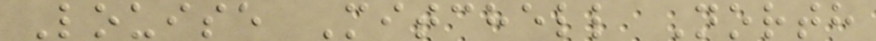Louise Mitchell North
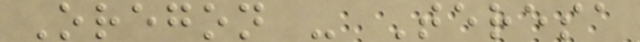Oregon - Teresa
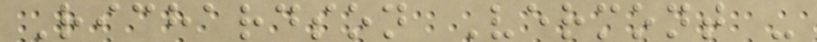Richardson Vermont -
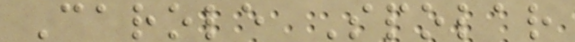Carole Spolar
